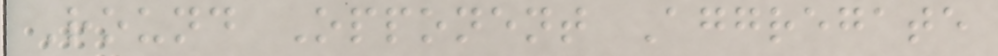Round Opponent Aggregate
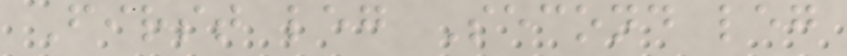First leg Second leg
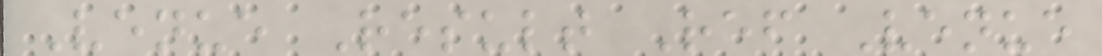Venue Result Ref Venue
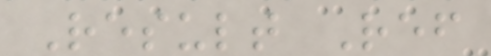Result Ref
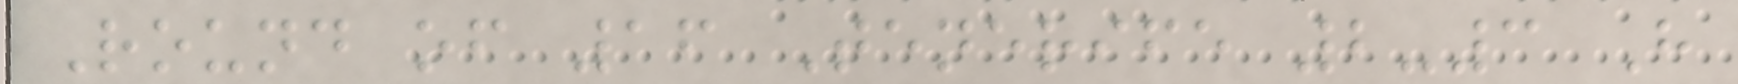Round of 16 Tenerife 2-3 H
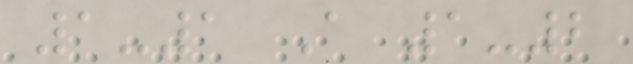1-1 A 1-2
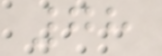78
